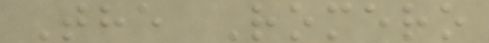The Romero
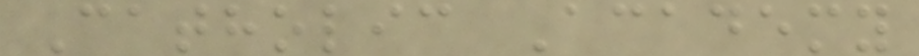Catholic Academy
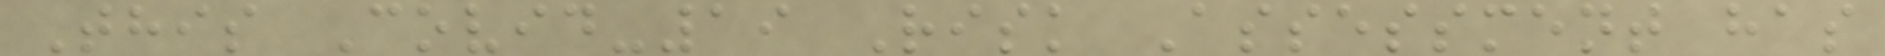This Covid-19 Risk Assessment has
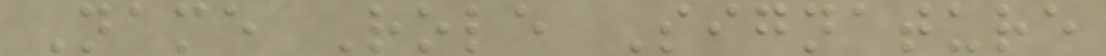Name Role Signature
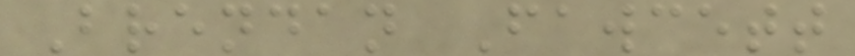Brendan Fawcett
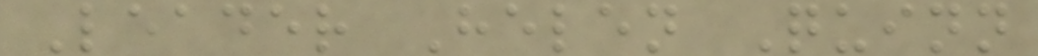Leader Helen Quinn
